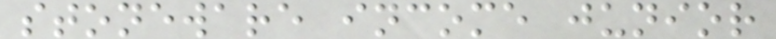stoneware income junior
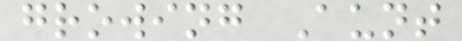growing Aunt
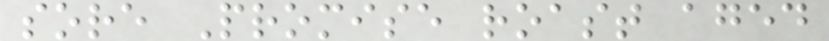sore Promise roast aged
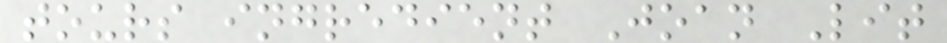tours ingredient Joan Lit
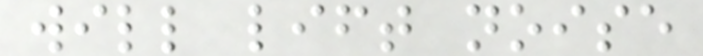will lift noise
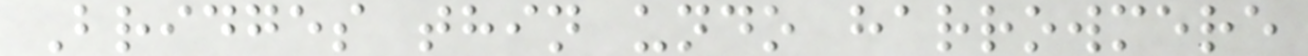Bridges thin undo harrowmere
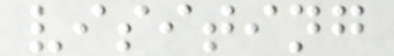visiting
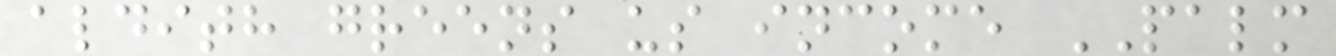aldith greens us income PALM
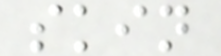skin
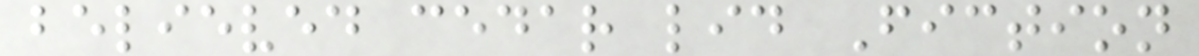believed cedar lid Fiction
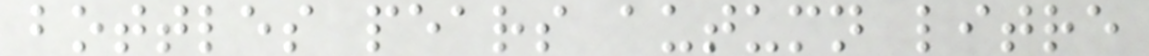bottles pears autumn litre
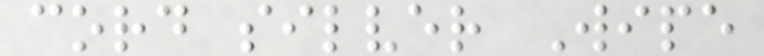cord silver Wipe
